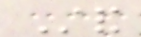Stand
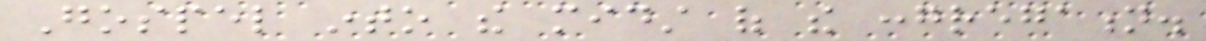Gospel into the midst of the congregation.
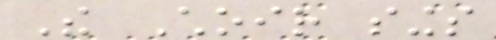The Choir sings
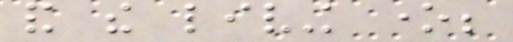and the living one;
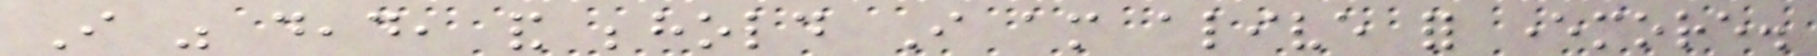I was dead, and behold I am alive for evermore.
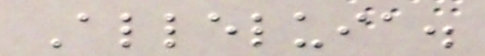Alleluia.
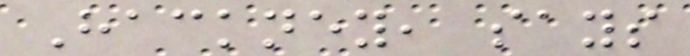Hackney, says
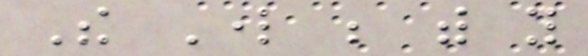The Lord be with you
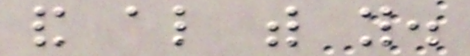and also with you.
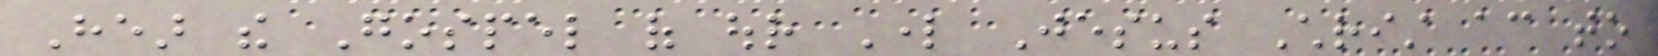Hear the Gospel of our Lord Jesus Christ according to
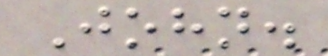John.
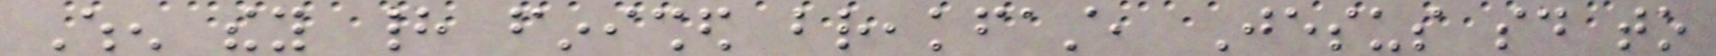When they had finished breakfast, Jesus said to
